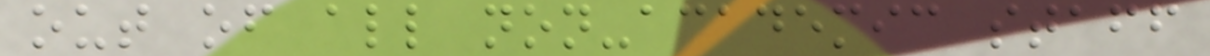out of all non-academic staff
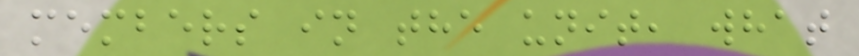members in the unit, what
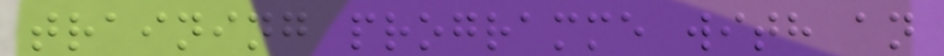training programme with an
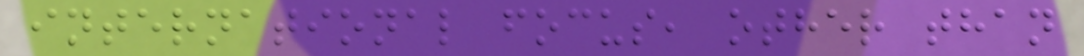international focus, other than
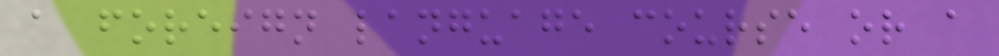a foreign language course or a
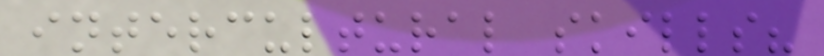intercultural skills?
